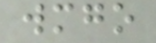wmgo
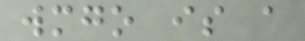wmgo is a
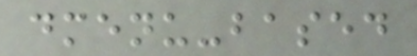dmenu-based
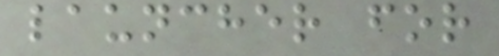launcher for
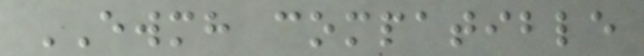EWMH compatible
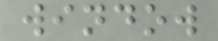window
